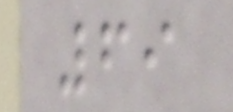69
